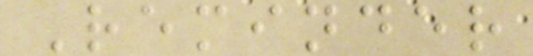Reminder
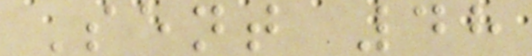Sent 48
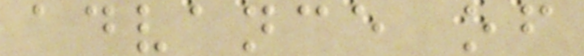advance of
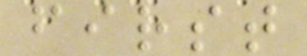first
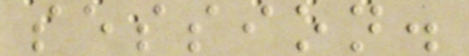session.
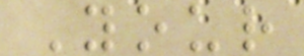Your
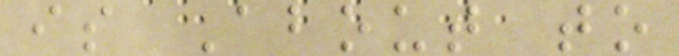is About to
